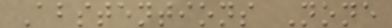Abstentions None
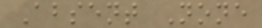Absent None
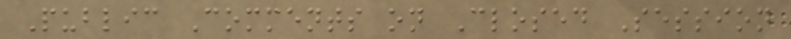Public Comments on Closed Session
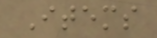Items
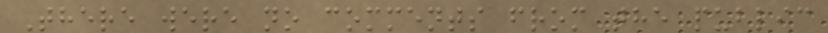There were no comments from the public
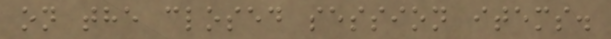on the closed session items.
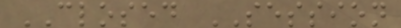CLOSED SESSION
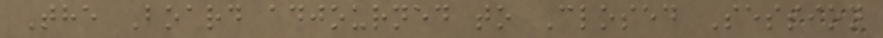The Board adjourned to Closed Session
